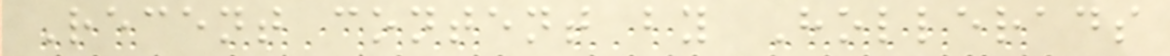Recent content by Hollerads
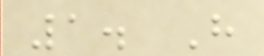1. H
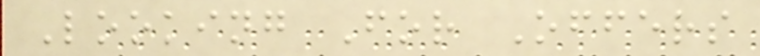Looking For Offers
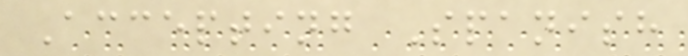Accepting Spanish
